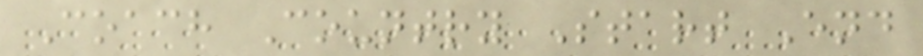Coach Country Start End
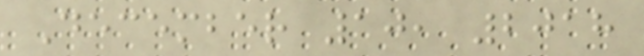December 10, 2018
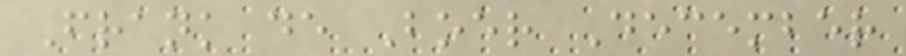Frank de Boer December
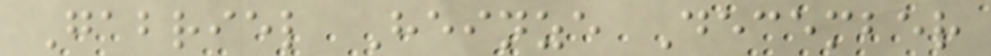Gabriel Heinze December
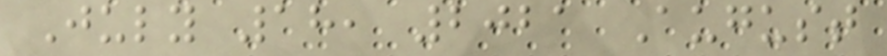July 18, 2021 August
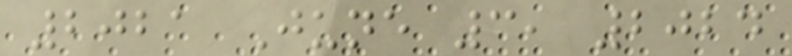2021 June 3, 2024
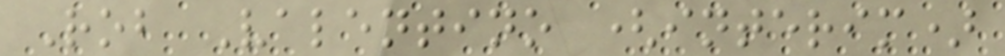Rob Valentino (interim)
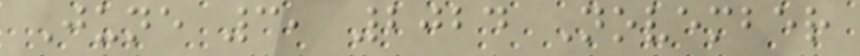June 3, 2024 November
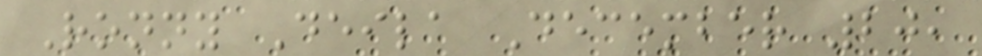Ronny Deila December 20,
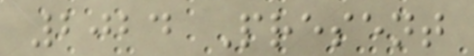2024 Present
